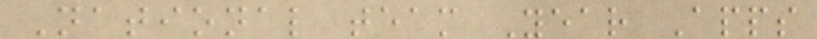National team Year Apps
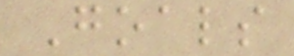Goals
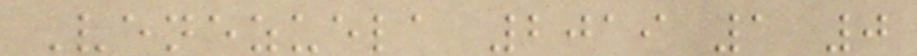Venezuela 2019 1 0
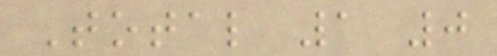Total 1 0
